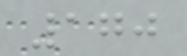170
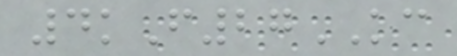4kF27KC
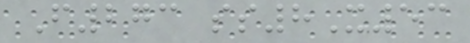F273 ss8X53
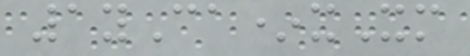1yCa*xXm
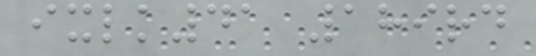ixlk41 189rd
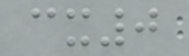cx0
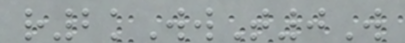r2kWwT0W
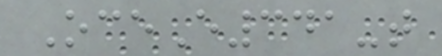OceE341-t
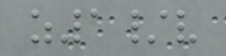z1/v
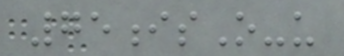75isO-u
